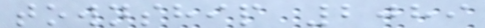township 2089
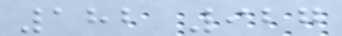182 927
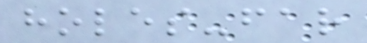holes-far
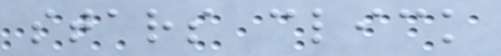stars click
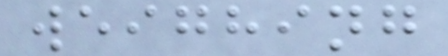weighing
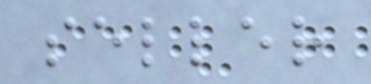seller
